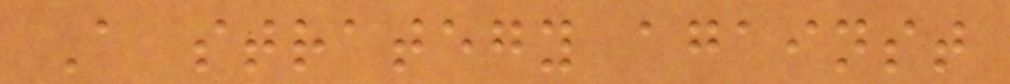A strategy against
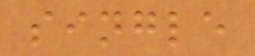single
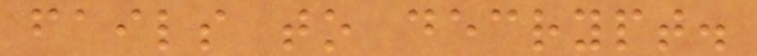fails to decrypt.
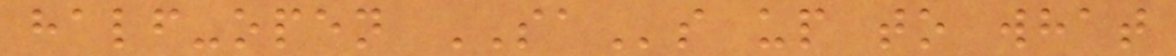half-open SAs up to what
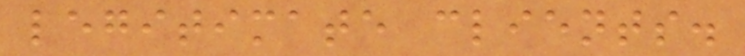legitimate clients.
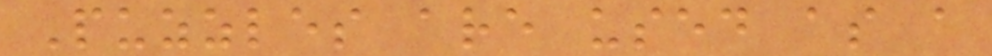Puzzles are used as a
